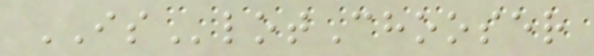ISlotChooser
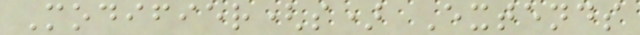Modifier(s) Extends
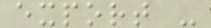export -
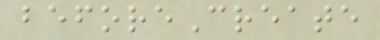beforeCreate
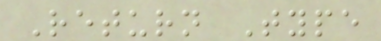Return Type
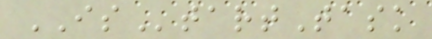IStartTask
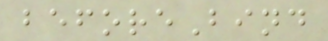beforeBind
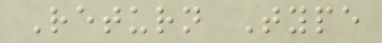Return Type
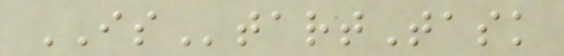IStartTask
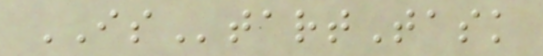IStartTask
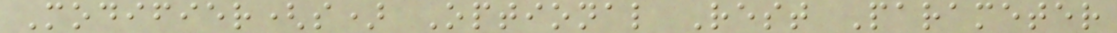Modifier(s) Optional Rest Parameter
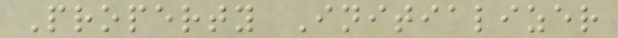Property Initializer
